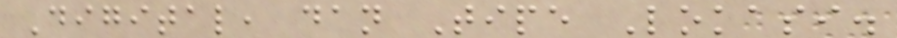Digital, dan Tipe Lokasi.
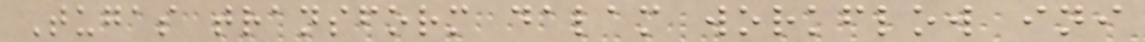Tugas transform dalam workflow ini
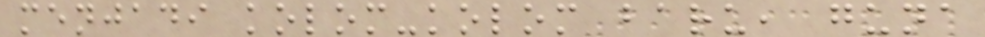menjadi kolom-kolom baru, guna
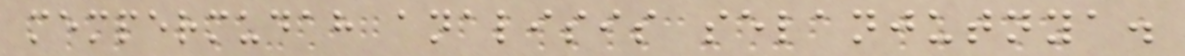mempermudah analisis selanjutnya.
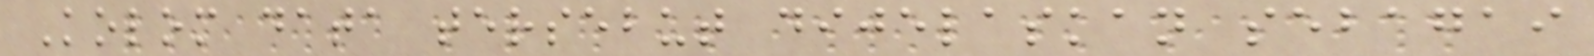Kolom data tersebut dijelaskan sebagai
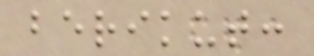berikut:
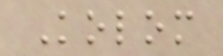Kolom
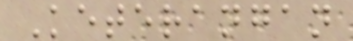Keterangan
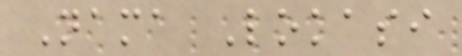Nama Lokasi
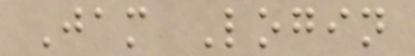Jam Login
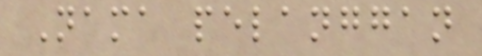Nama pelanggan
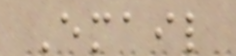Email
